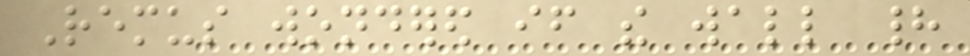Remus wondered if the wall had
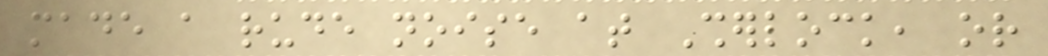made a rude noise at Sherlock, or
